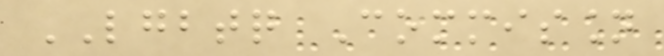LGBTQ Commission
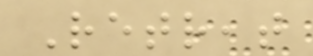Retreat
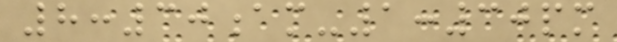8:30am-1:30pm
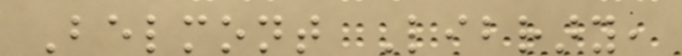Belmont Library,
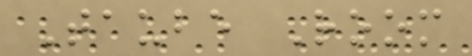Taube Room
